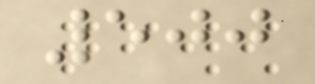500
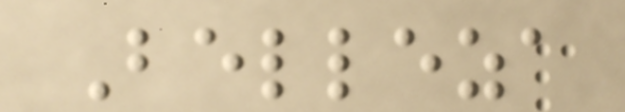Belleza
